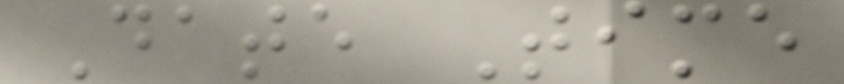Date Time
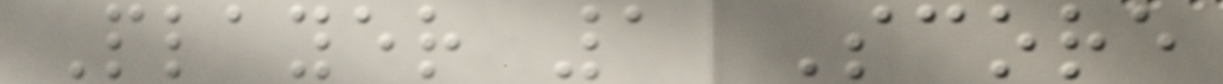Player 1 Score
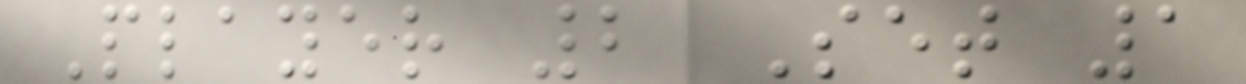Player 2 Set 1
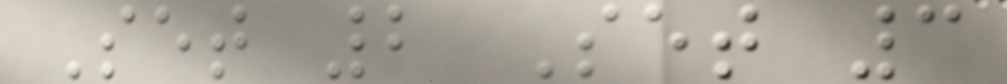Set 2 Set 3
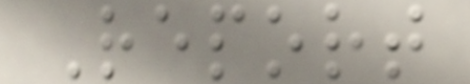Report
